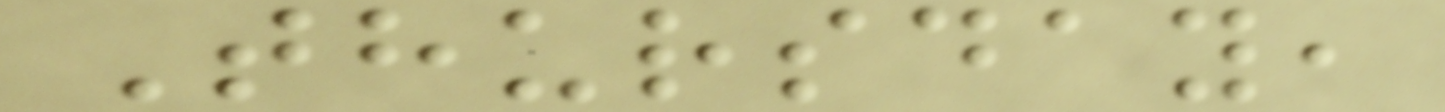Thursday,
